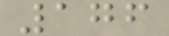176
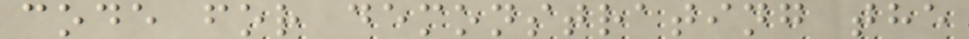code for demonstrating the
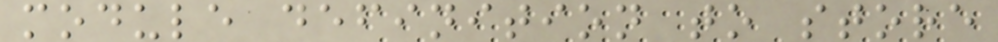module definition to store
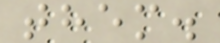them.
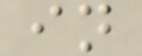in
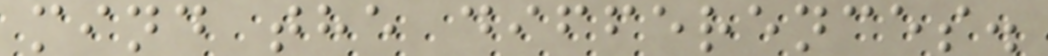mind the differences.
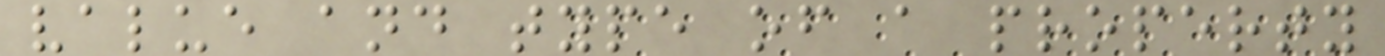value and type of a property
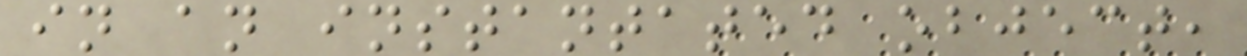in an instantated object,
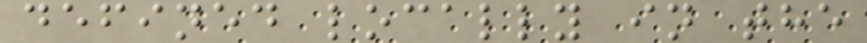defined locally in the
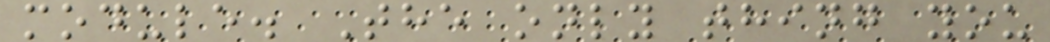module. The only thing you
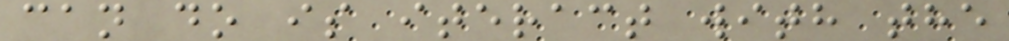can do is iteract with the
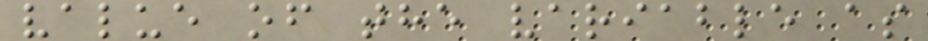value of the variable as
